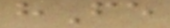hFe
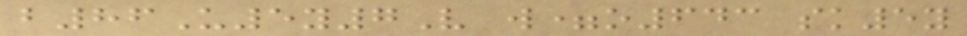b86U5y7V w=o643 sk5y
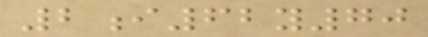2i62y70
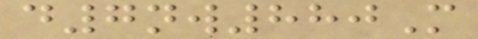d7nw880M
